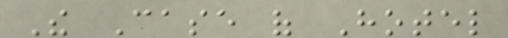The Case of Hotel
